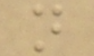n
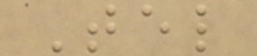Tel
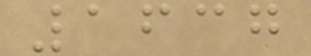1637
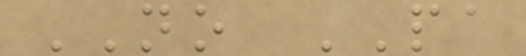NO PA
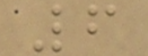6
